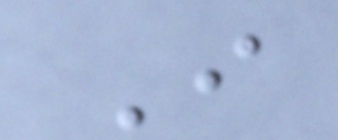I
